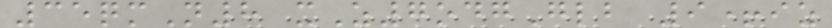35qmN8 xZ7odgGlb 9+iz
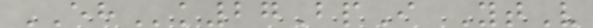EHk27BpI YtV
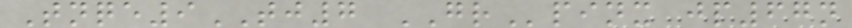Tnqe9TJ7 GRpinx jp67n
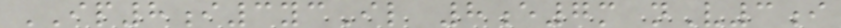IP8i3ycIl 8e7m nV3i
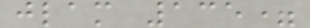jlam 135=
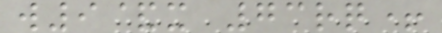w9&x 73rq+
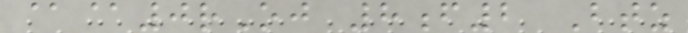@@0rOj 8f2 Btz
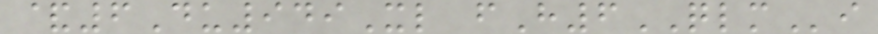&6Du949Xl fH6QLMi
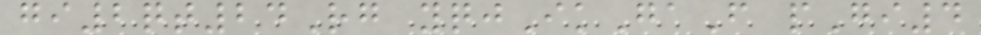gi2qt24Rg yqjIkGaF pGi4
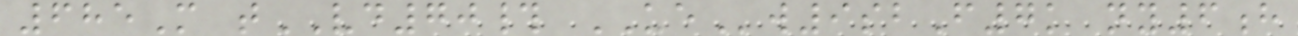685M tVD70# UEw9sbF7k ny6h
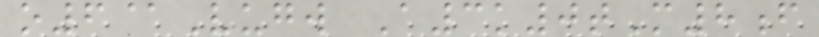o6@Vugw A3k0tM8f
